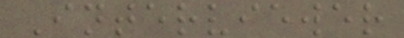Interviewer
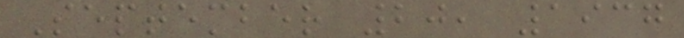September 20, 1937
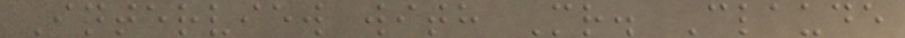Interview with Mr. Claude
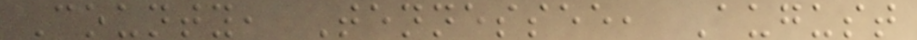County, Tennessee, August
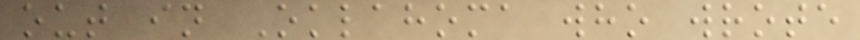out in Oklahoma who wrote
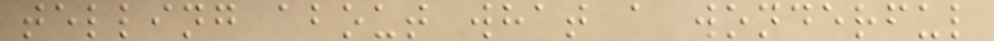telling about what a wonderful
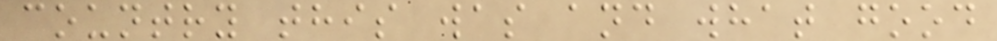country this was and what good
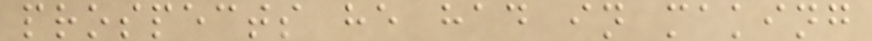prospects he had in making
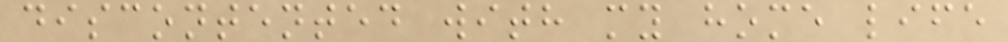discontented with my home life
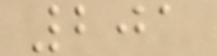201
